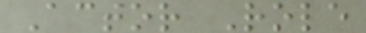Actor Role
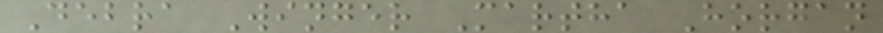Debra Winger Martha Horgan
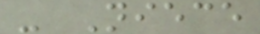- Niece
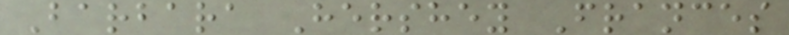Barbara Hershey Frances
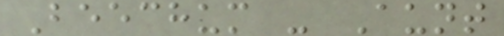Beechum - Aunt
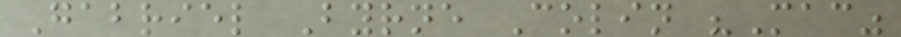Gabriel Byrne Colin "Mac"
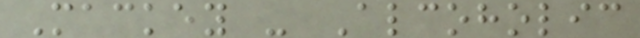Mackey - Alcoholic
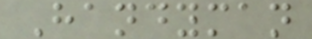Handyman
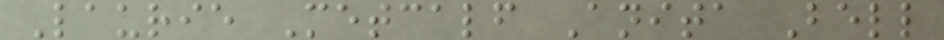Laurie Metcalf Anita Bell
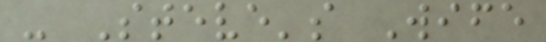- Steve's Wife
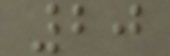20
